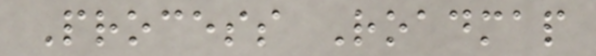Process Roadmap
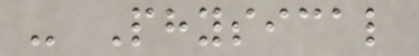- Physical
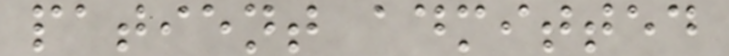patient admitted
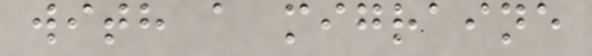with a migraine
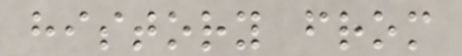history from
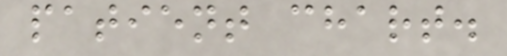patient chart.
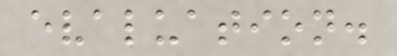evaluation.
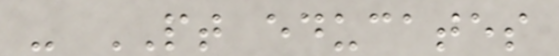- PT educates
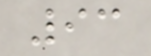93
